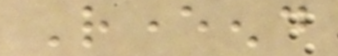Reverend
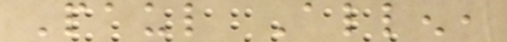Paul Allen,
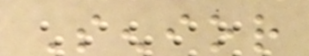Senior
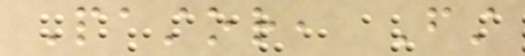Pastor, First
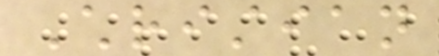Christian
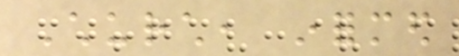Church, informed
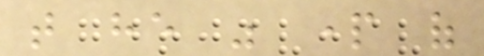that he was part of
